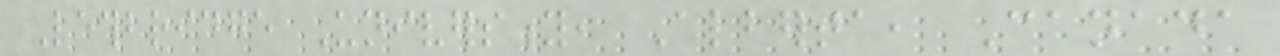Lethbridge University, Alberta, Canada
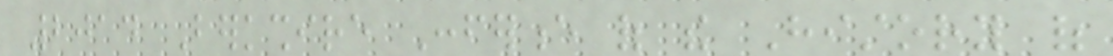2014 Berkshire Conference of the History of
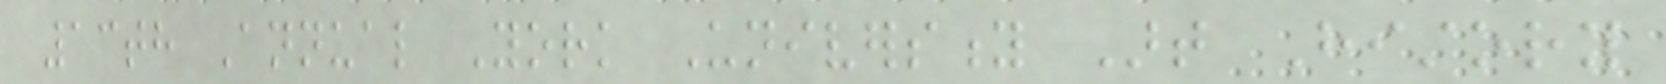13th Annual York University Art History
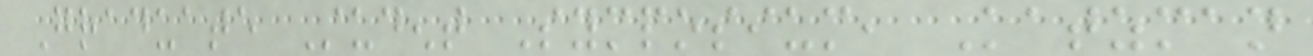Graduate Student Symposium, Katzman
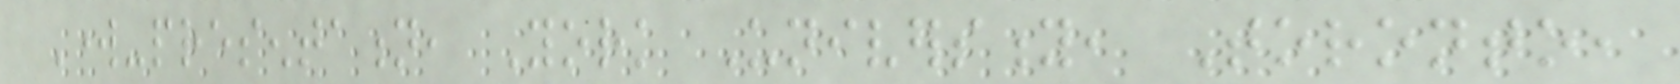Work-presentation, York University, Toronto,
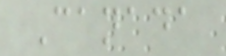Canada
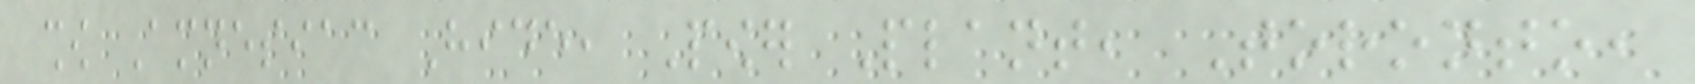show Amnesiac Hide, Power Plant, Toronto,
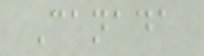Canada
